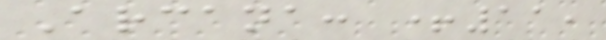Arcana: +11,
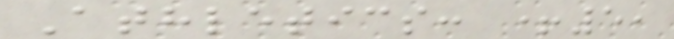Athletics: +5,
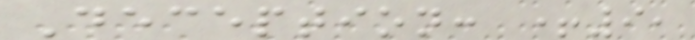Deception: +9,
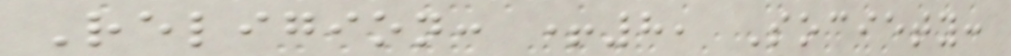Religion: +8, Society:
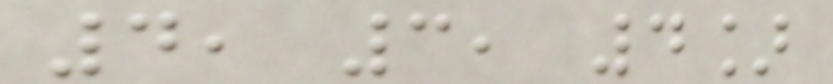4, 3, 4]
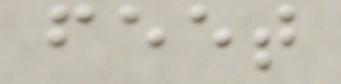feet
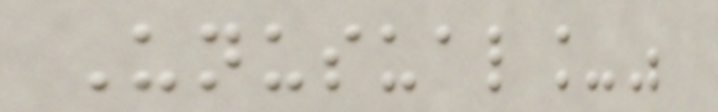Unusual_"
